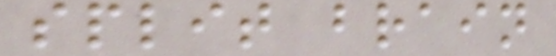split brain
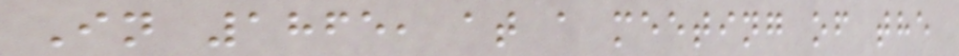In 1865, at a meeting of the
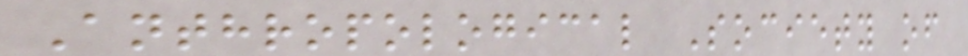Anthropological Society of
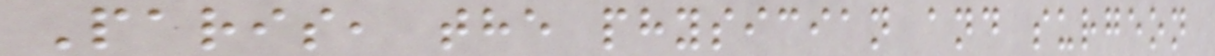Paris, the physician and surgeon
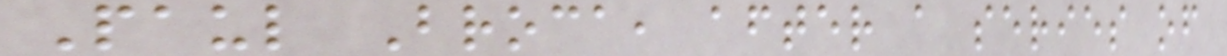Paul Broca, after a series of
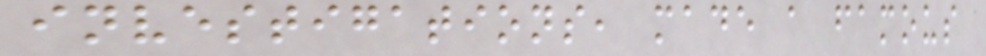investigations, made a famous
